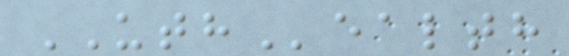UTHealth
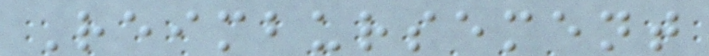Reimbursement
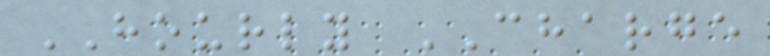HOURLY CHARGE
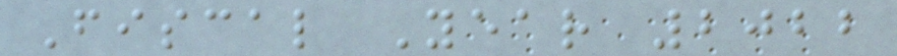Fiscal Year 2022
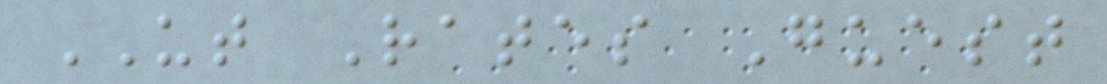UT Rates Guest
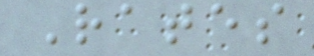Rates
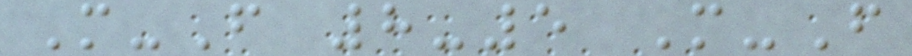M-F 8-5 M-F
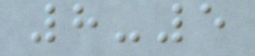8-5
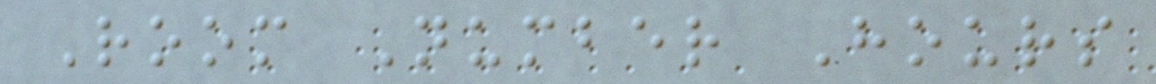Room Number Hours
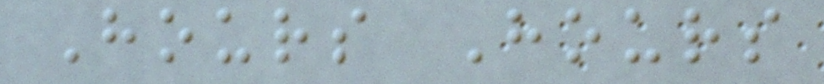Hours Hours
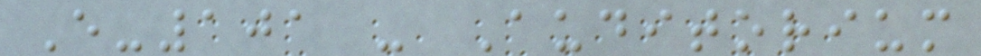E-101 - Auditorium
